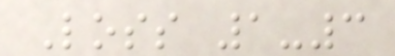Loss 1-3
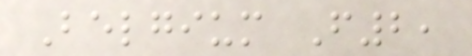Belgium F2,
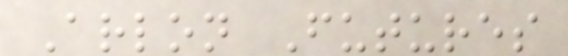Arlon Futures
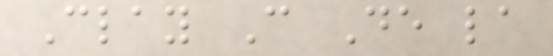Clay C De la
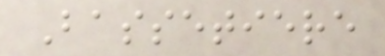Bassetiere
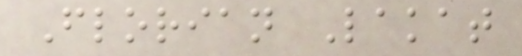Florian Lakat
